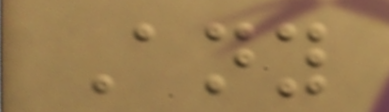Any
